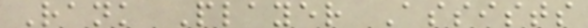Rank Player Assists
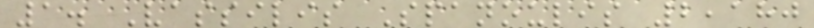1. Vassilis Spanoulis 2,180
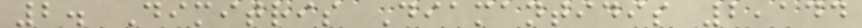2. Dimitris Diamantidis 2,144
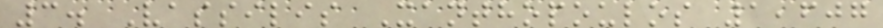3. Vassilis Xanthopoulos 1,607
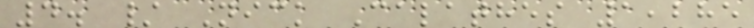4. / Nick Calathes 1,285
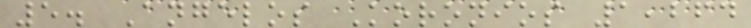5. Angelos Koronios 1,264
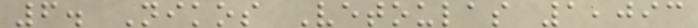6. Nikos Vetoulas 1,093
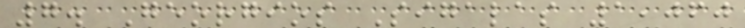7. Georgios Sigalas 1,060
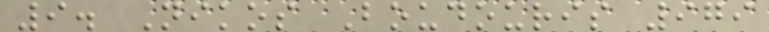9. Nikos Boudouris 979
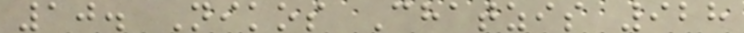10. Nikos Chatzis 928
